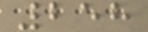258
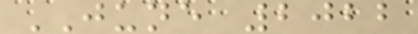JUNE 2022
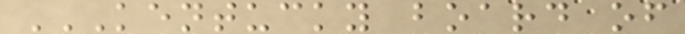KENTUCKY BOARD OF
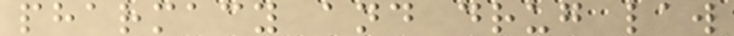pharmacy and drug law
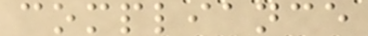compliance
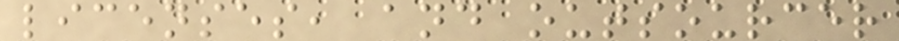licenses, and outsourcer
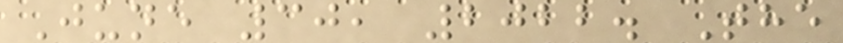June 30, 2022. The
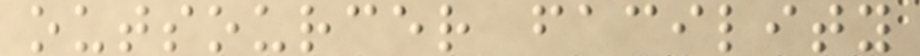outsourcer facility
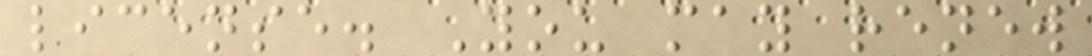license. You may renew
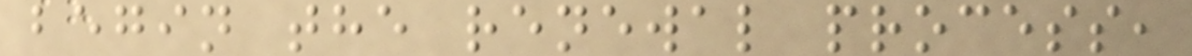begin the renewal process,
